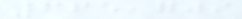665,709
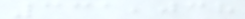331,038
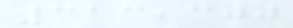313,300
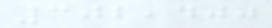302,400
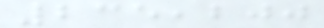235,200
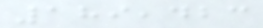189,423
